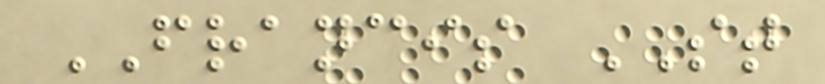FRANCIS ST
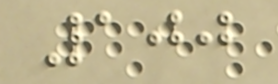100
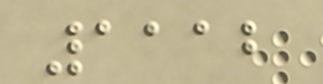1112
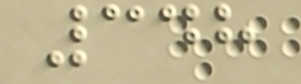348
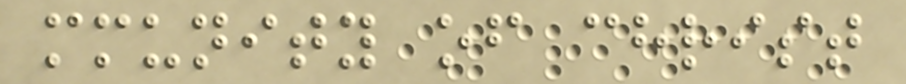mmunity of christ
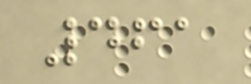461
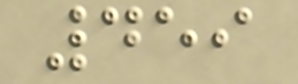459
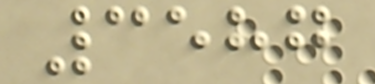3587
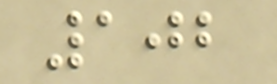102
